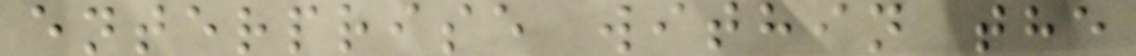enterprise within the
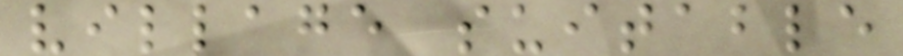village suitable
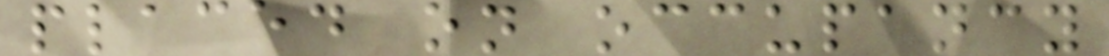placed on occupancy
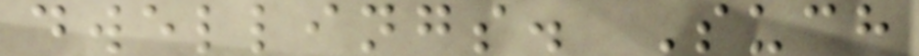dwellings. Such
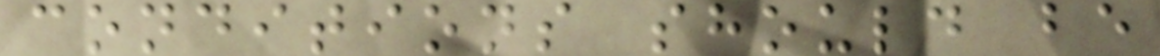conditions should be
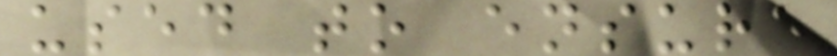used to ensure
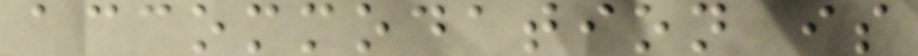accommodation is
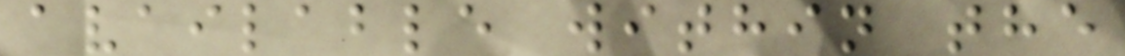available within the
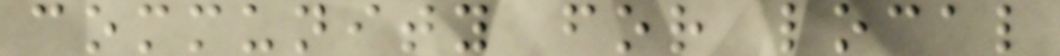community for local
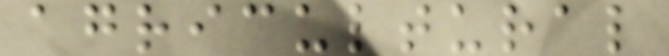agricultural
